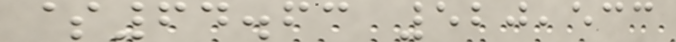$64.63 520,533
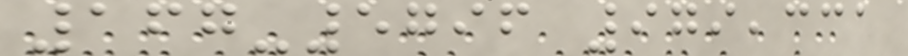167-5796 979,331
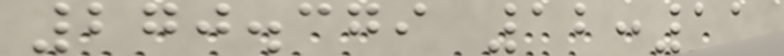270.379 12:11
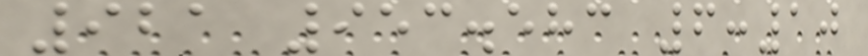921 953.583 6:10
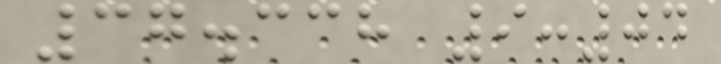37.338 9:04
